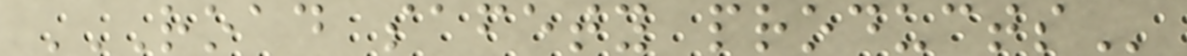ROAD SAFETY PRODUCTS
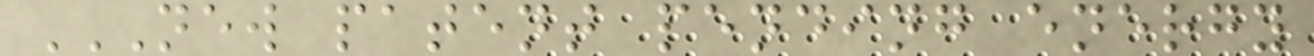NEW PATENT PENDING ENERGY
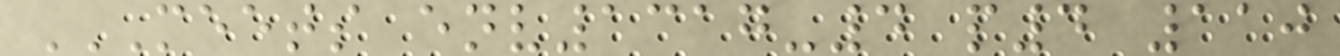MEETS ENV1317-4 P4 110
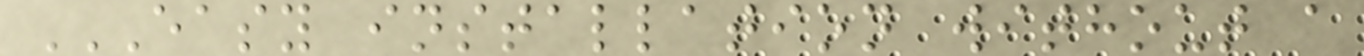EASY INSTALLATION WITHOUT A
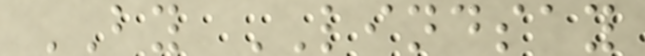BY LINDSAY
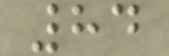84
